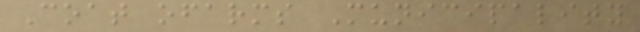Coat ofarms Municipality
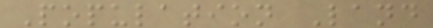Population Land
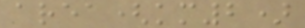area(km2)
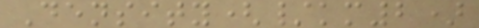Density(/km2)
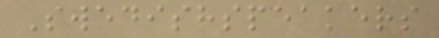Swedishspeakers
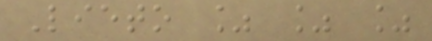Lieto % % %
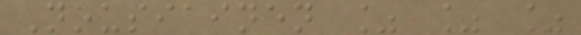Nousiainen % % %
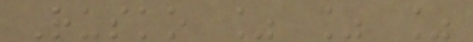Rusko % % %
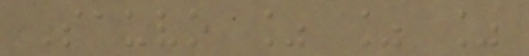Sauvo % % %
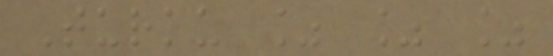Turku % % %
